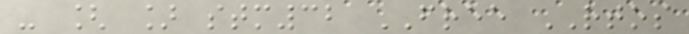- [ ] stm32 FREE RTOS
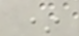*
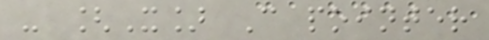- [X] C pointer
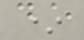*
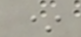*
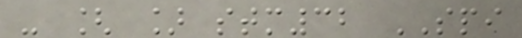- [ ] stm32 SPI
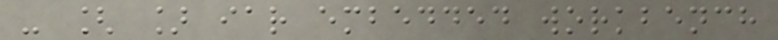- [ ] iar embedded workbench
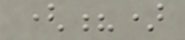(?)
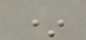*
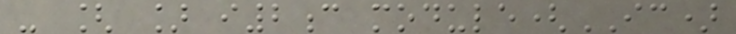- [ ] i2c module(IC)
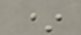*
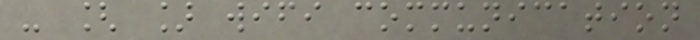- [ ] wifi communication
